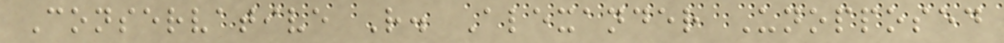Conservative R. Alexander Unopposed
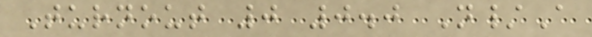Turnout 0 0.0 N/A
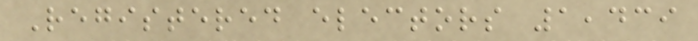Registered electors 1,439
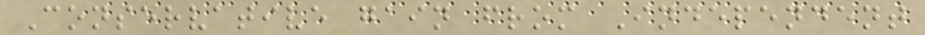Conservative gain from Independent
